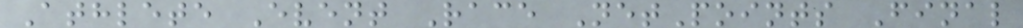Athlete Event Race NetPoints Final
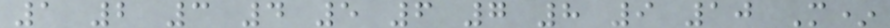1 2 3 4 5 6 7 8 9 10 M*
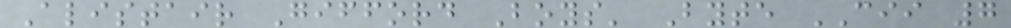Alistair Gifford Boys' Byte CII 7
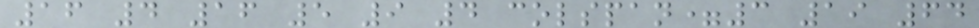16 4 16 5 9 4 colspan=3 19 64
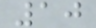10
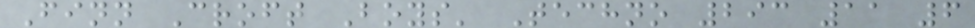Finn Croft Boys' Techno 293 11 6
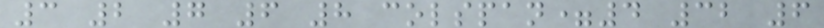3 2 7 6 8 colspan=4 32 6
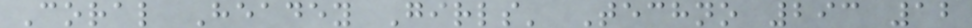Coral Headey Girls' Techno 293 12
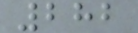282
